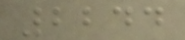2244
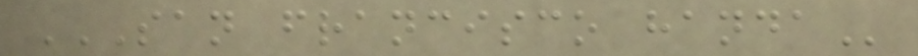SAN FRANCISCO HANDA
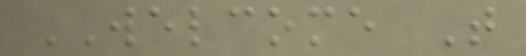WELCOME T
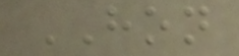HON
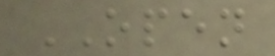OPEN
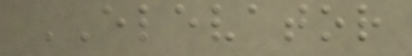ELEVATOR
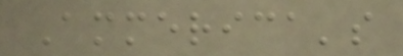Ammerica's
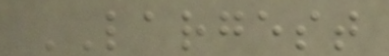LARGEST
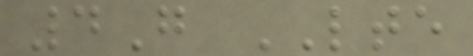4G LTE
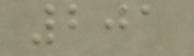201
